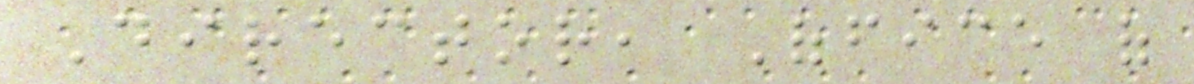Director, Office of
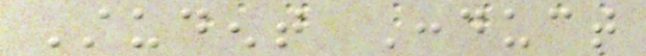Student Conduct
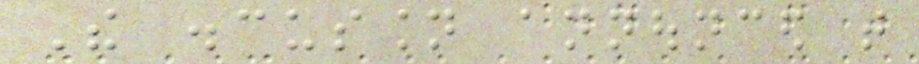The discussion announced that
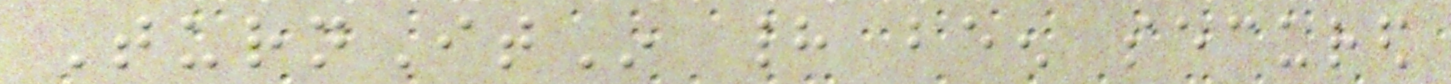TurnItIn had been secured
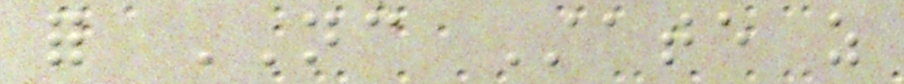for NC State as
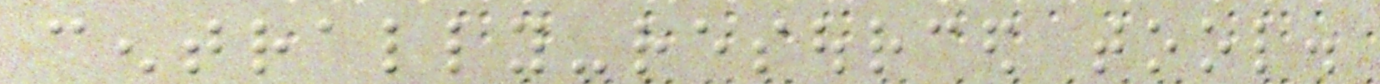centrally-resourced tool.
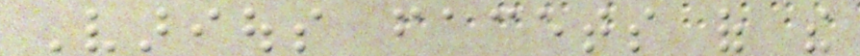Various facets of the
